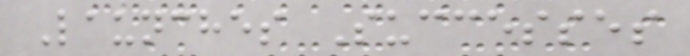Launches Successes
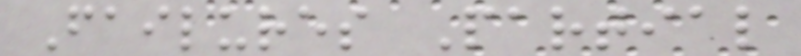Failures Partial
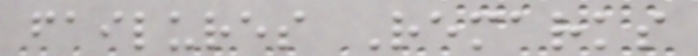failures Remarks
